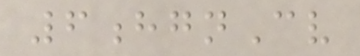6hgnCv
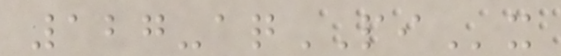127-aqPIx
